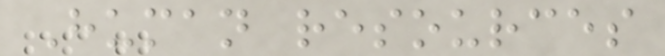Human resources
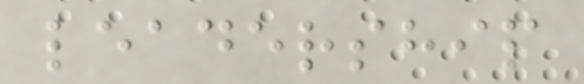leadership
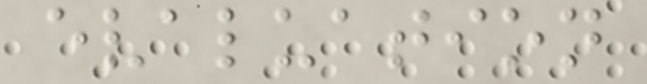evaluation
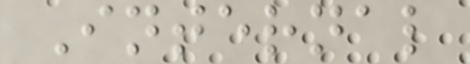Internal
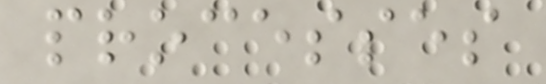processes
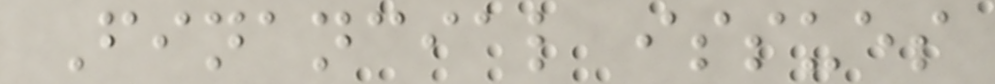Financial issues
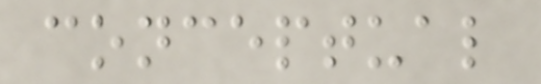conceptual
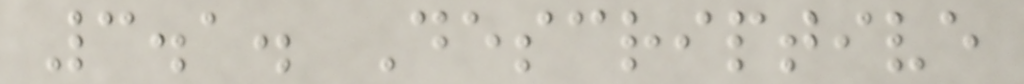3.1. Descriptive
